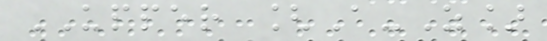UPPER [A-Z]
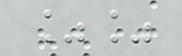%%
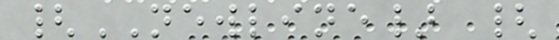{NEWLINE} {
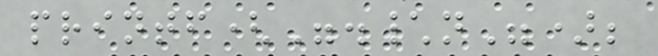printf(".\n");
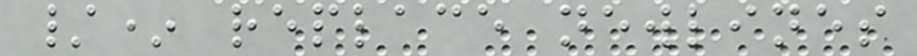/* replace newlines
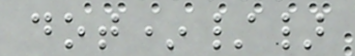dot*/}
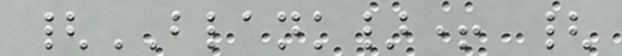{BLANK}+ {
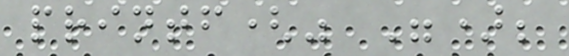printf(" ");
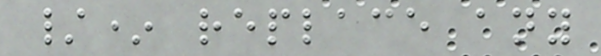/* replace any
